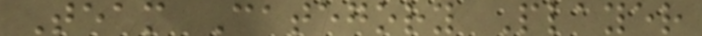Team Category Player
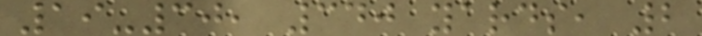19-30, 340 yards, 2
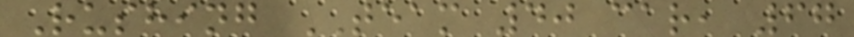Rushing TEAM 40 car, 67
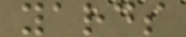yards
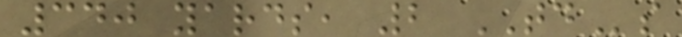340 yards, 2 TDs
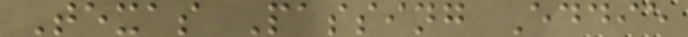Texas Passing Eddie
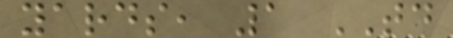yards, 1 TD
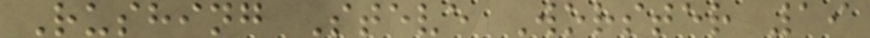Rushing Steve Worster 19
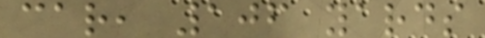car, 106 yards
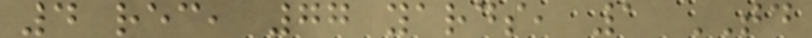4 rec, 77 yards, 1 TD
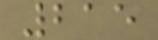215
